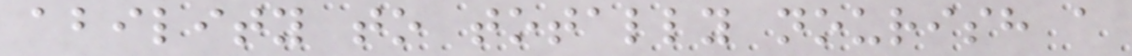ability to totally nourish a
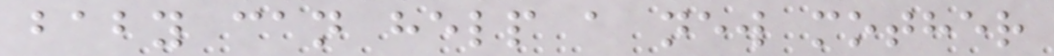baby can help a new mother
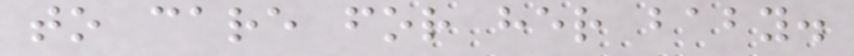to care for her baby.
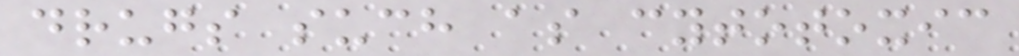drugs such as cytotoxic
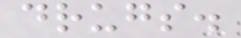drugs.
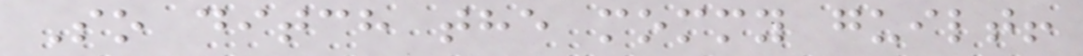So ditch the mommy guilt!
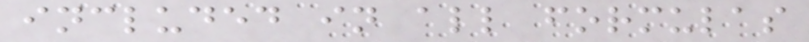included in all formulas
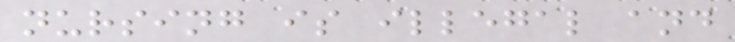nursing is illegal and
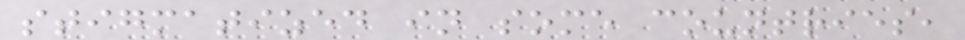stigmatized in some countries,
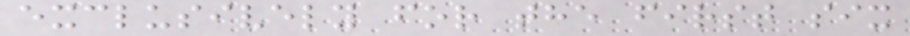exclusively for the first six
